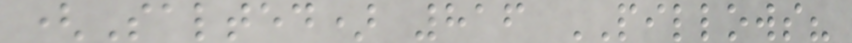(Salted) 816 PILLOWS?
